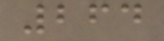264
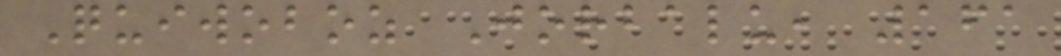Quiwoboz Jorbalu, 161
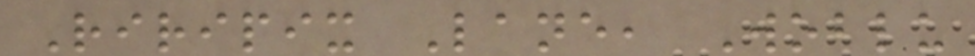Riripix Lane, Woblu
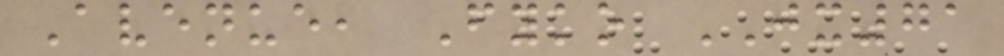Avenue, Fyko JX71
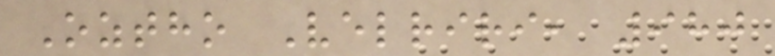Oztho Velriri, 980
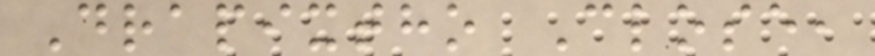Drapixtho Close,
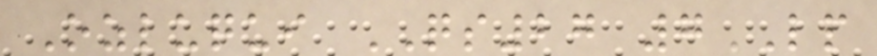Ozluqui QS27 7LP
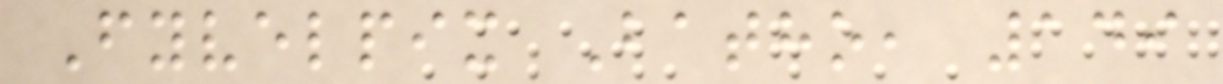Fyvelpix Batho, 149
